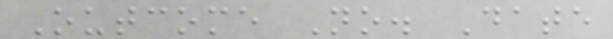Outcome No. Date
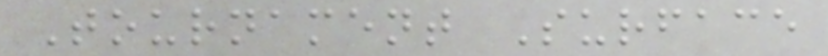Tournament Surface
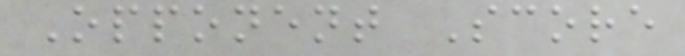Opponent Score
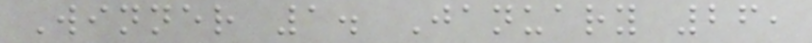Winner 1. January 26,
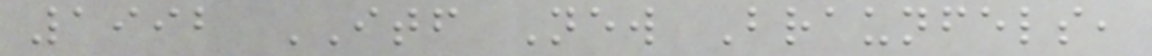1992 ITF New Braunfels,
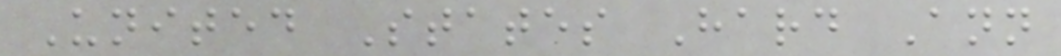United States Hard Ann
